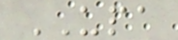UPA
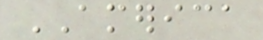AMERICA
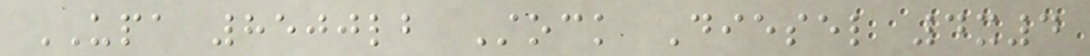UPA 8500lb Stock Diesel 4x4
